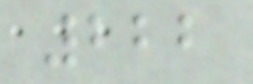222
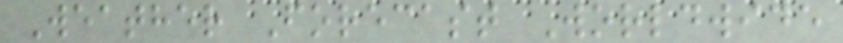Weather Forecast Worldwide
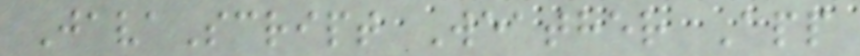JavaScript Weather App
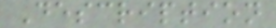Description
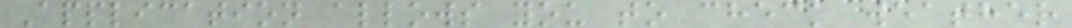Application allows you to check weather
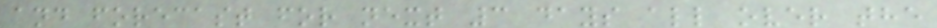and forecast for next 3 days all over the
